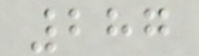287
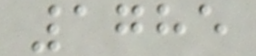1785
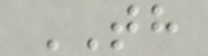TH
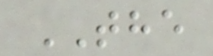THE
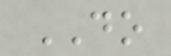DO
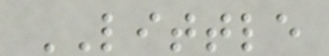LITTLE
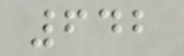642
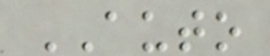AUTO
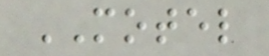MOTEL
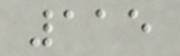115
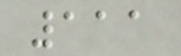111
